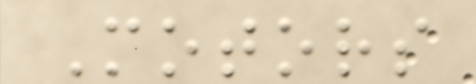Motors
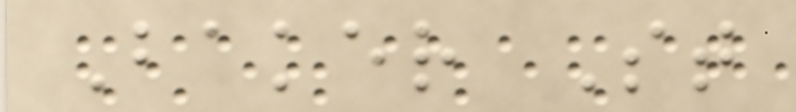Baker St
